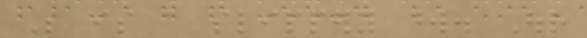Be is a slippery word. Our
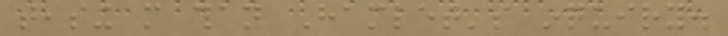teasing more than Hamlet's inquiry.
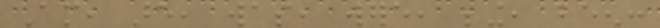Am, are, was, were, being, been:
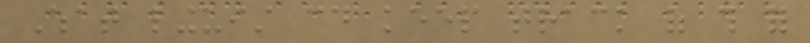What linguist could keep track of this for
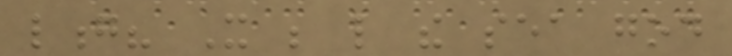long? It be like the sea god
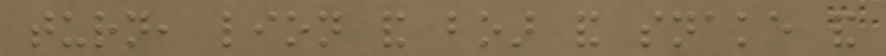turn, lion and boar and snake and
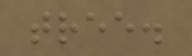tree.
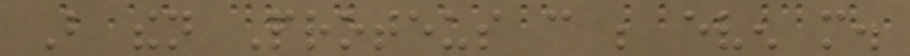But then Proteus can be even more.
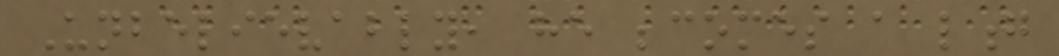Unbelievably, he becomes a long
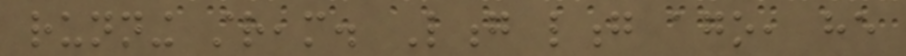running stream. Long long ago, he
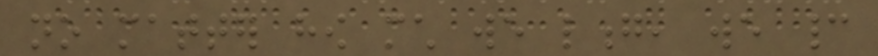no matter how much we long, we cannot
